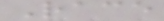Race
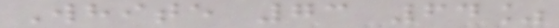White 73 64%
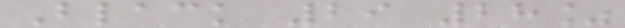Black 29 28%
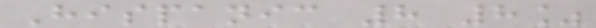Hispanic 8 8%
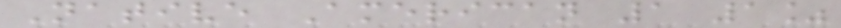Native American 1 1%
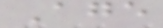Age
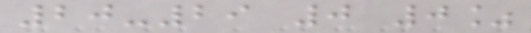20-29 0 0%
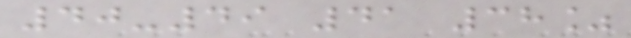40-49 41 38%
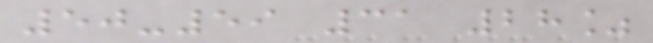50-59 31 28%
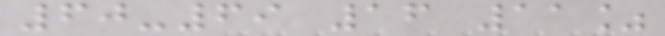60-69 16 11%
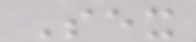Sex
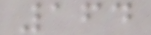164
